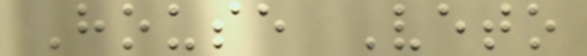House Veto
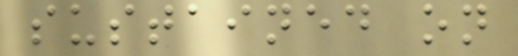sustained on
